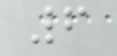6
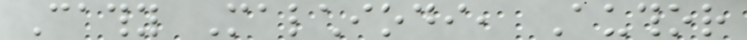Cathy Malchiodi, Author
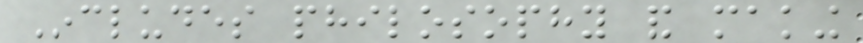Includes philosophy and making
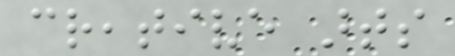creative arts
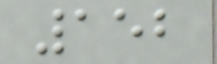152
